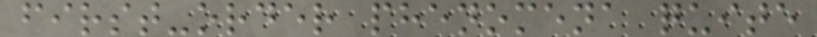first-order phenomena quite
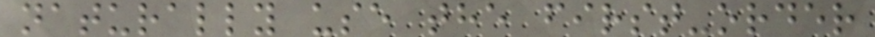naturally use the first-order
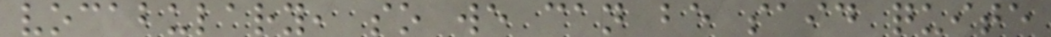vocabulary, so we can be said quite
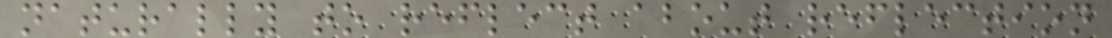naturally to reflect about reflection
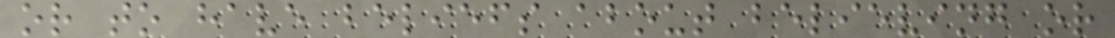or to have beliefs about believing or
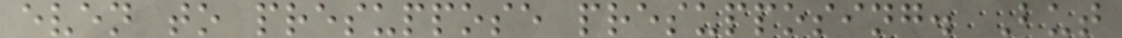even to presuppose presupposing. But
